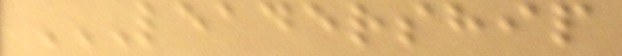LEADERSHIP
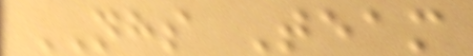NHS Team
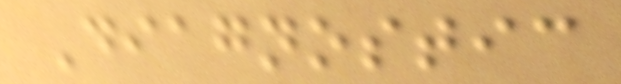Diagnostic
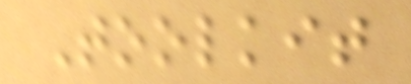Toolkit
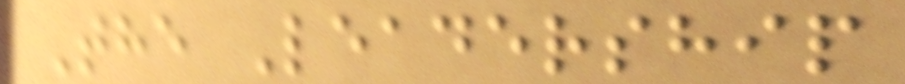The Leadership
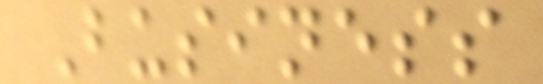Business
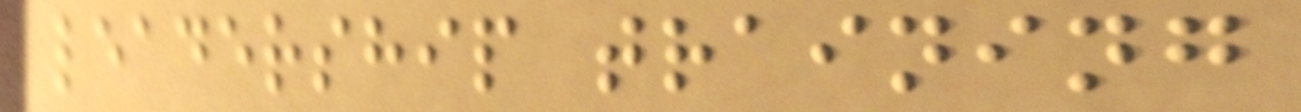leadership training
